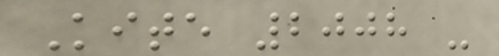Kite 2008 -
